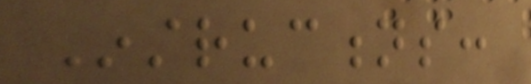Instructions:
